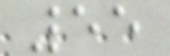55
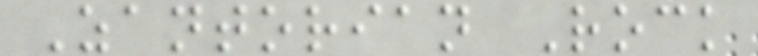Zantorian Rock
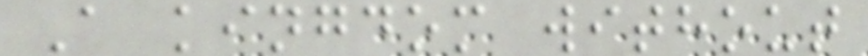A kingdom without
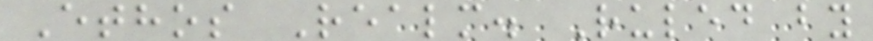Ethos Realm. Ruled by
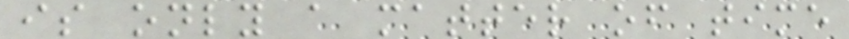is only a matter of time
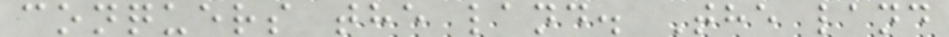conquers the land. The land
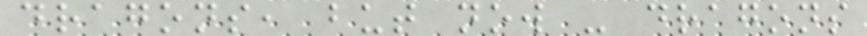dragons, but now - dragons
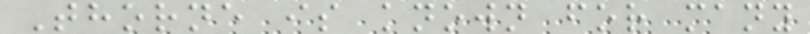Thorne is known for many
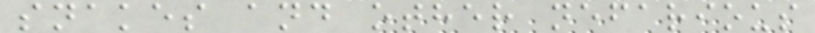snakes and other nefarious
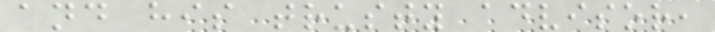and his trusty advisor,
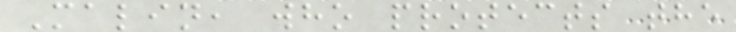Malin, who protects the
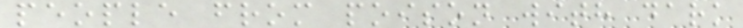people from poison with dark
